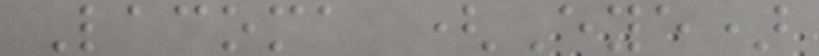Lacoma (Eye)
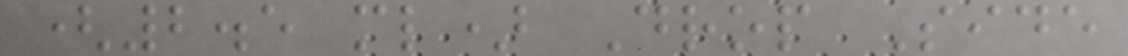(2.5 ml) Drop Side
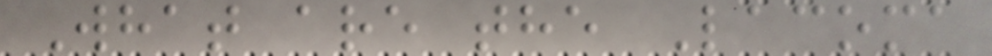What are the Lacoma
